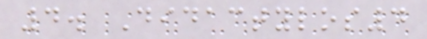4. Didactylos4
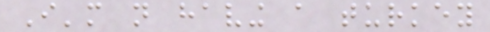I'm not having a turkey
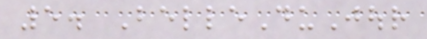5. BelleDuJour
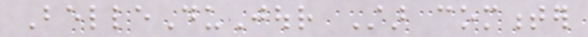BelleDuJour Star commenter
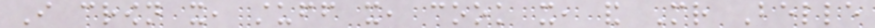I crown it, stuff it, cook it, and Mr Belle
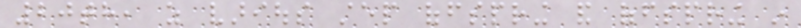20th, as various step offspring and offspring in
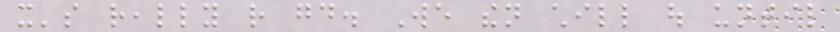it's really rather good. We then chill out until
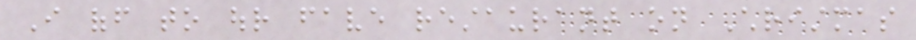I off to our fave restaurant on Christmas
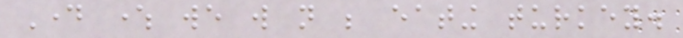Day where we will not be eating turkey.
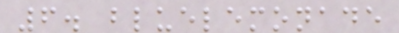6. bluelemonade
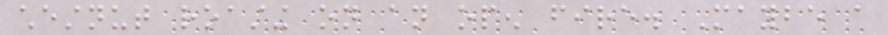chestnut roasting on an open fire. Maybe a
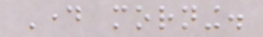Day morning.
